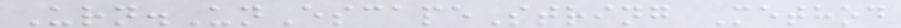Urn.UnEscapeString Method
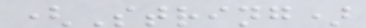(String)
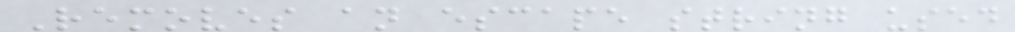Removes an escape string used
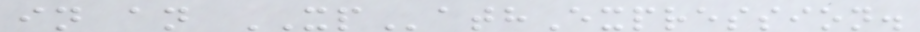in an XPathExpression.
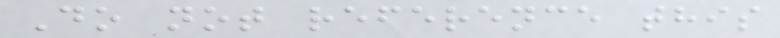Do not reference this
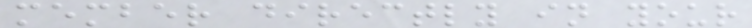member directly in your
